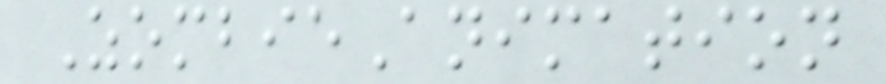ZombieAnimation
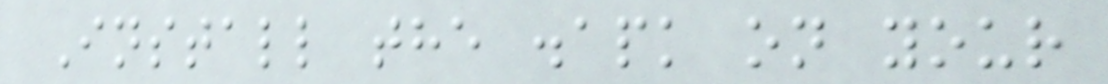Install the .apk on your
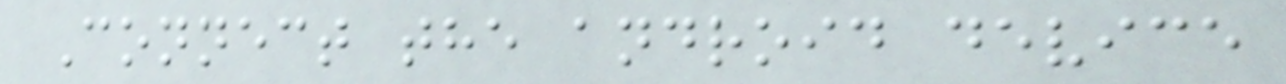Connect the android device
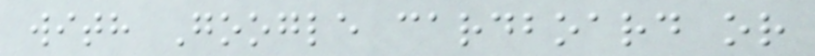with Google cardboard or
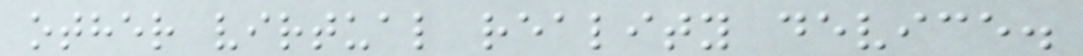other virtual reality device.
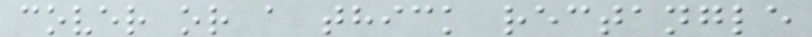cover or a thick rectangle
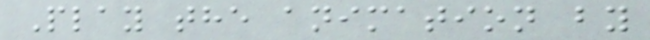Play the animation by
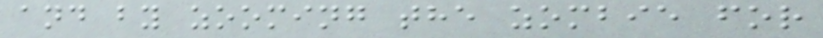and by zooming the zombie for
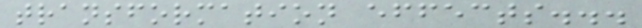transformation effects...
